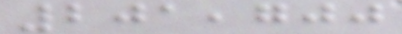201,700
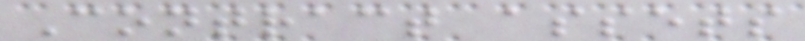Contract assets
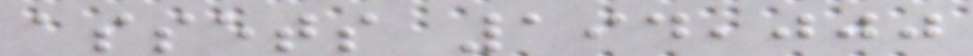assets 194,000
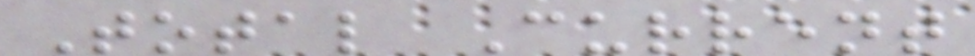Total Current
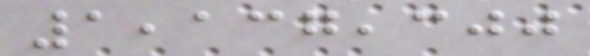1,137,300
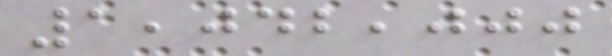1,042,000
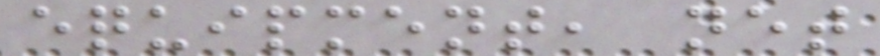equipment, net
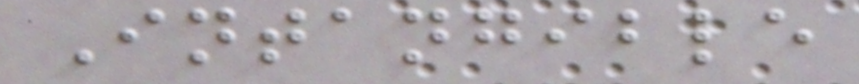Intangible
